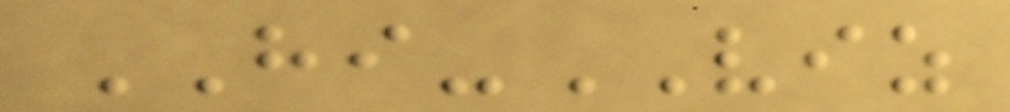HI-VIZ
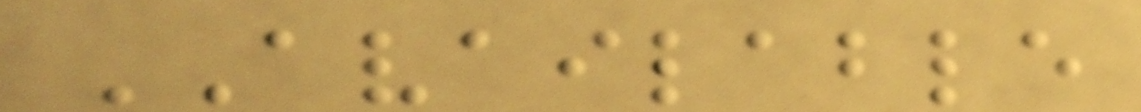AVAILABLE
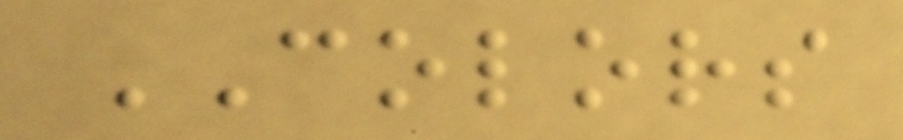COLORS
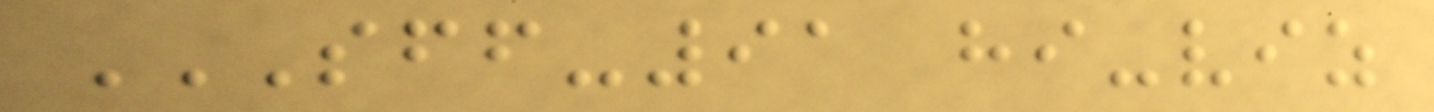SFF-91 HI-VIZ
